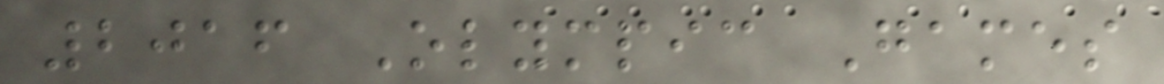2016 Olympic Games
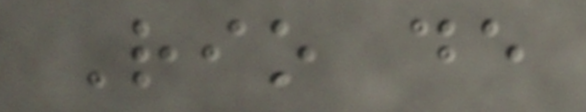Rio de
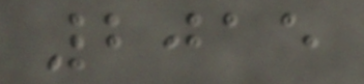2015
